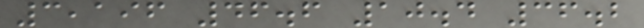3,196 46.6 10.4 36.2
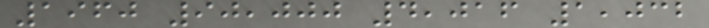1960 90,000 4,016 1,032
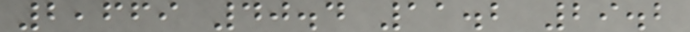2,669 40.4 11.2 29.2
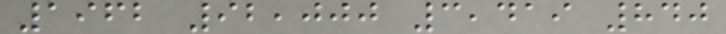1962 92,000 3,419 840
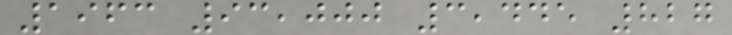1963 93,000 3,445 827
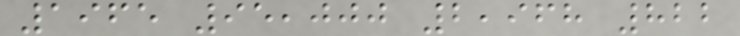1965 95,000 2,968 822
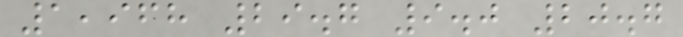1,968 29.7 9.0 20.7
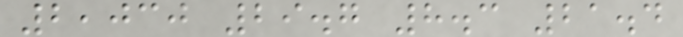2,030 29.7 8.3 21.4
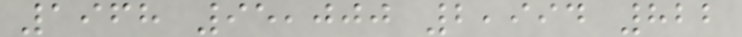1968 95,000 2,994 822
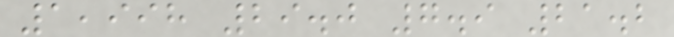1,998 29.0 7.9 21.2
